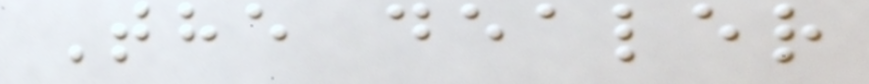The dealer
